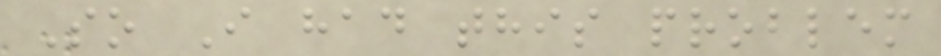So I had this problem
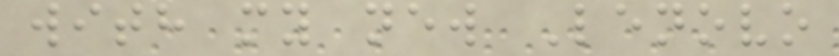with my new Lenovo
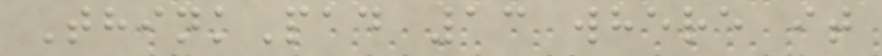ThinkPad 13 where it
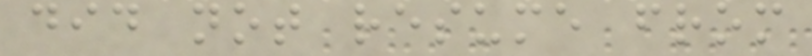did not resume from
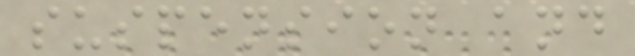suspension and
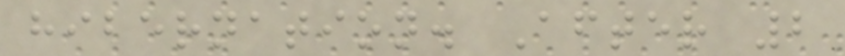hibernation. After 2
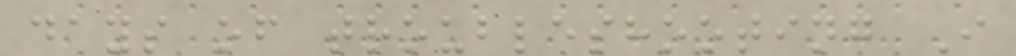days of troubleshooting I
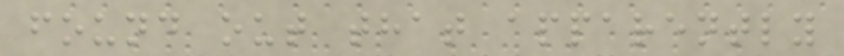found out that apparently
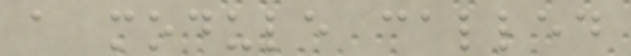a module called
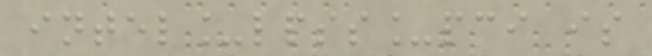intel_lpss_pci is
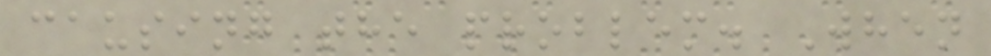causing the problem. When
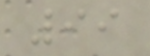99
